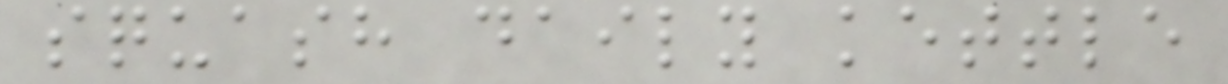squash daily kettle
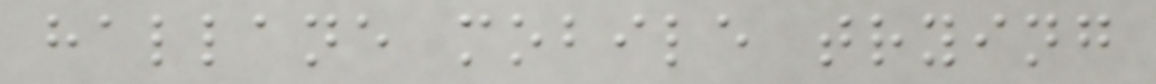hallane mobile trying
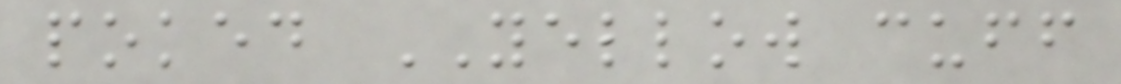poked YELLOW cuff
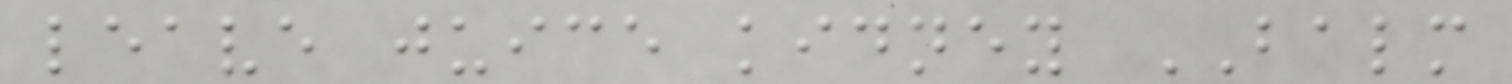leave juice kidney BALM
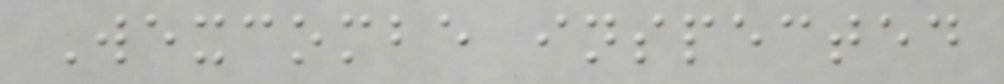Wexcombe inspected
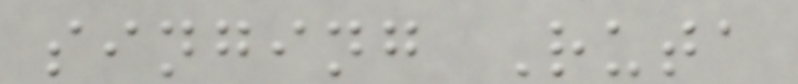singing Ruta
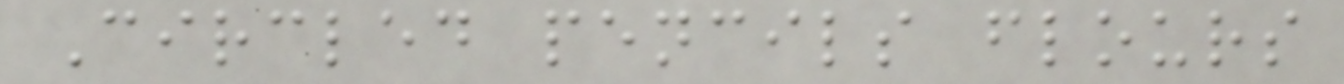Circled pencils flours
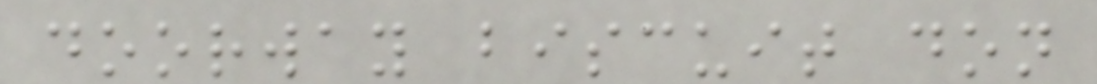doorway biscuit don
